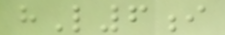hL6i
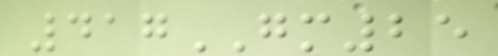417GM25
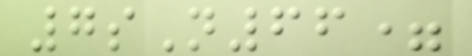7sN66=
